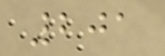201
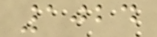1024
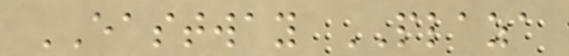EASTWAY PLAZA
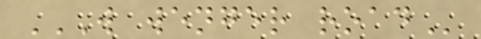W WENGER ROAD
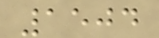1504
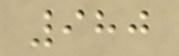980
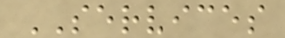SERVICES
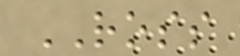ROSS
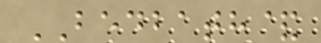BEDBATH&
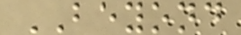BEYOND
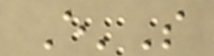E'S
